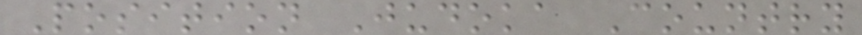Position Judoka Country
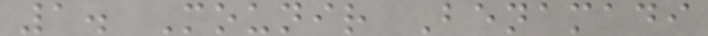1. Mounir Benamadi
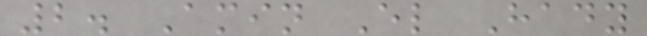2. Amin El Hady
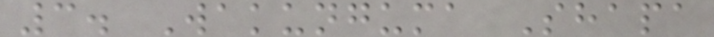3. Wakunguma Shapa
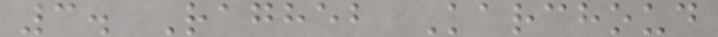3. Ragheb Karchoud
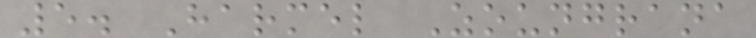5. Harmel Zoungrana
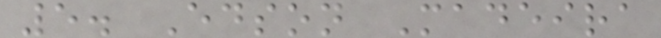5. Edson Madeira
